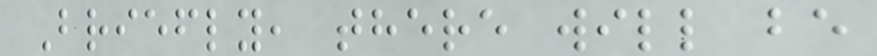Briefly, there will be
